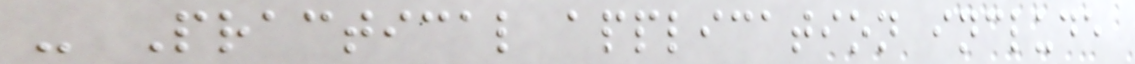- Practical application include
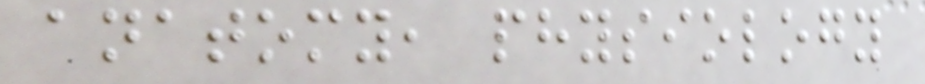anatomy, physiology
